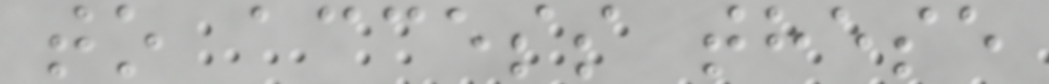to access these
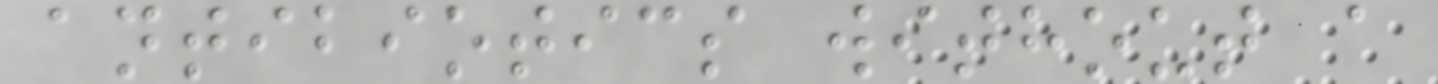antibiotics without a
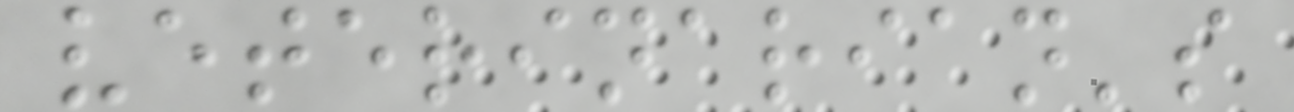veterinarian's
